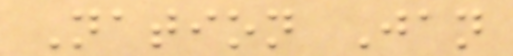Nation Jan
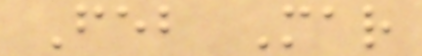Feb Mar
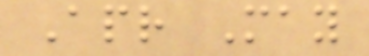Apr May
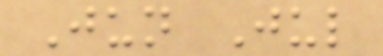Jun Jul
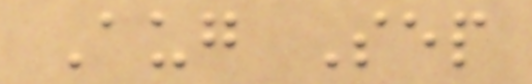Aug Sep
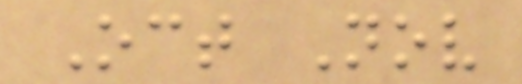Oct Nov
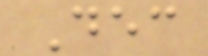Dec
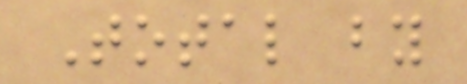Total by
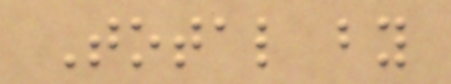Total by
